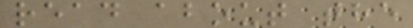read about the
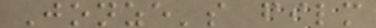Jonze's film
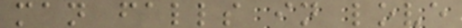man falls in love
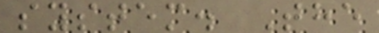system. The
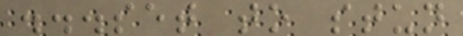...set to stun
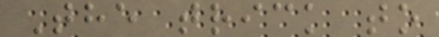The trick to
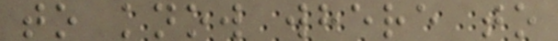to know where to
